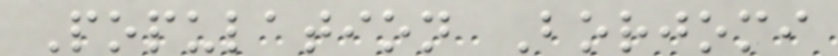Population Borjomi
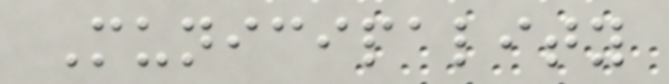Municipality
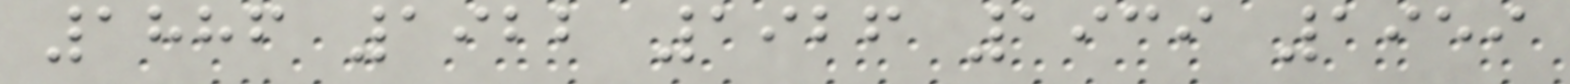1886 1922 1926 1939 1959
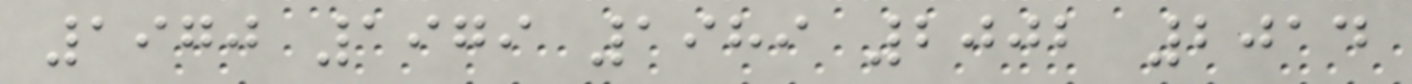1970 1979 1989 2002 2014
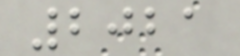2021
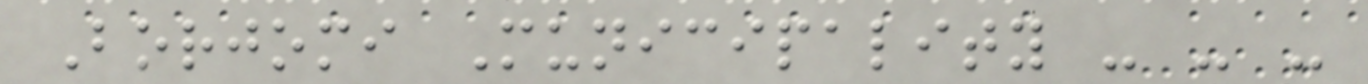Borjomi Municipality - - -
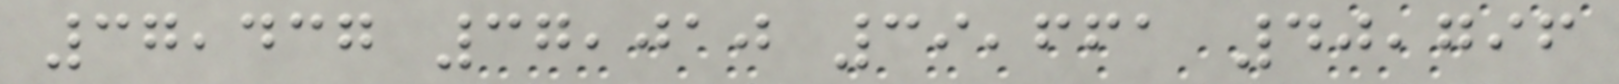37,437 37,010 39,661 40,796
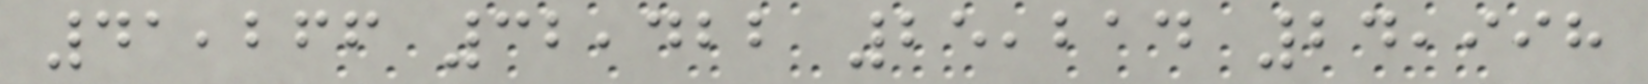41,266 32,422 25,214 24,998
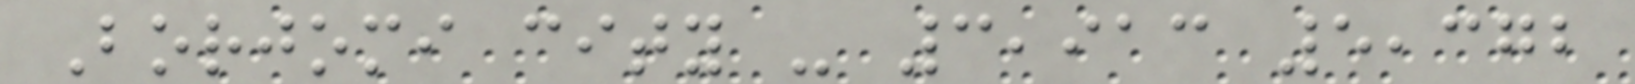Borjomi city - 3,913 5,372
